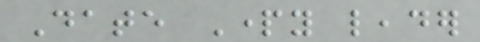Date Party leader
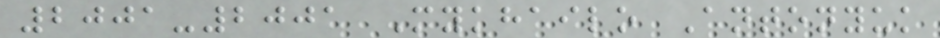2001-2001 Mykhailo Antonyuk
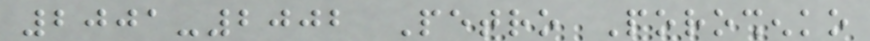2001-2002 Petro Poroshenko
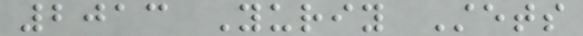2013 Yuriy Stets
